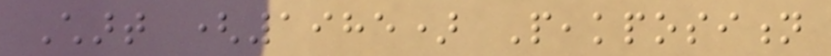Chart (1985) Peakposition
